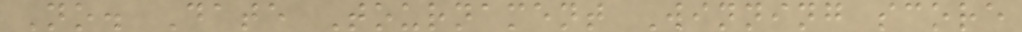No. Date Tournament Winning score
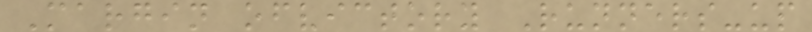Margin ofvictory Runners-up
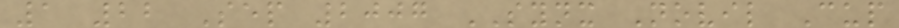1 22 Sep 2007 SYNX Novil Cup
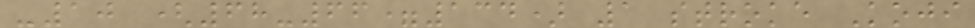-10 (68-66=134) 1 stroke Koji
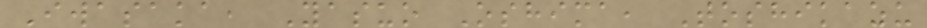Iwasaka, Yasuo Oshima, Toshikazu
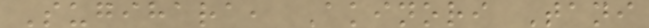Sugihara, Akinori Tani
